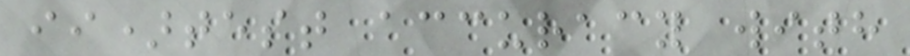ii)test accuracy with
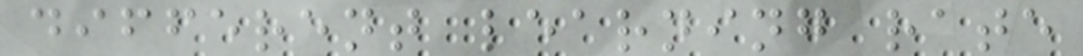different learning rate
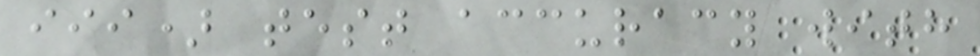iii) test accuracy with
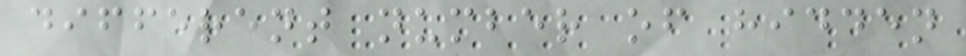different number of hidden
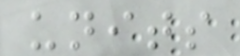units
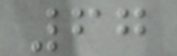67
